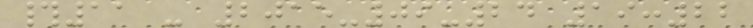#11 - 2015-09-24 19:22
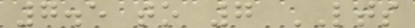7.5 to 7 LTS
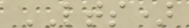LTS)
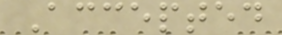Accepted
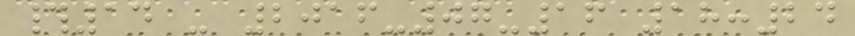#14 - 2016-07-16 18:24
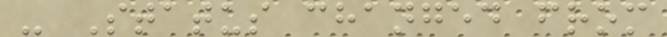- Status changed from
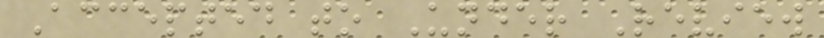Accepted to Under Review
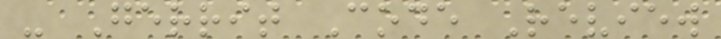- Gerrit Code Review
